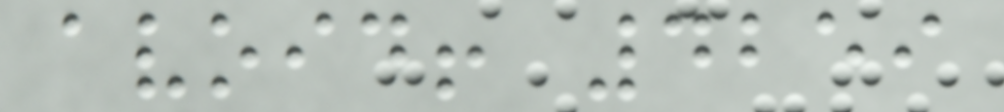avoid! 4259
